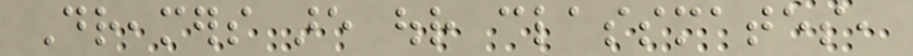Dreamers are our classmates,
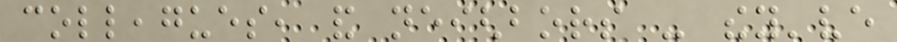colleagues, and neighbors - they've
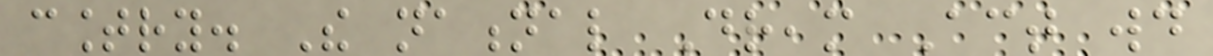country. The national Dream Act would
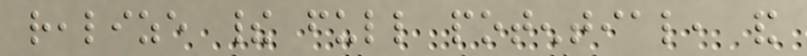realize their full potential, and
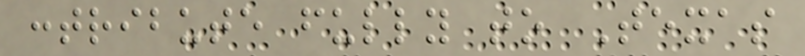contribute fully to Texas
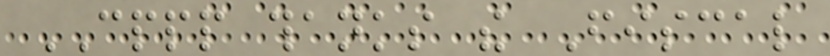CPPP thanks the Fiscal
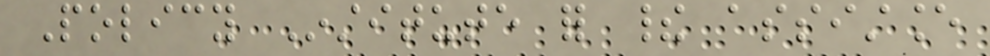Policy Institute for their assistance
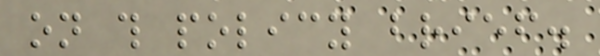on this policy brief.
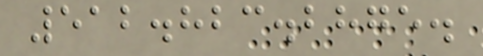512.823.2875.
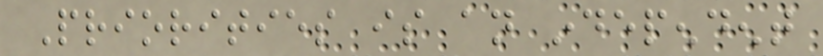Priorities is an independent
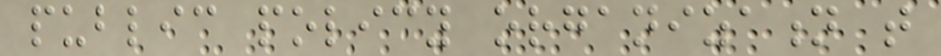public policy organization that
